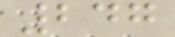247
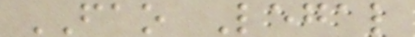FAO Legal
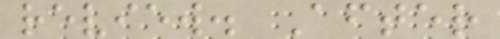review. After
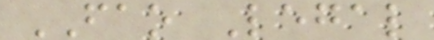FAO Legal
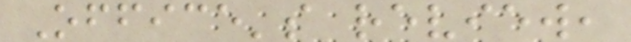Office's review,
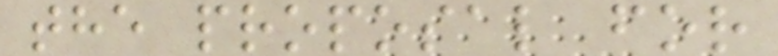the proposal for
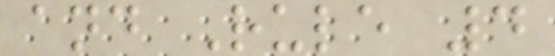and Rule 4
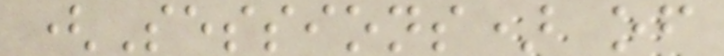(Sessions) of
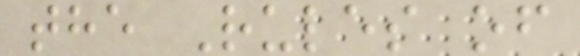the Rules of
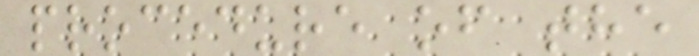procedure of the
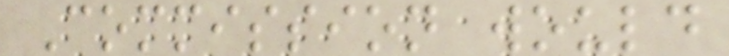Commission would
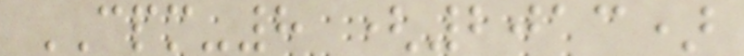CPM-8 (2013)
